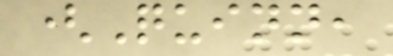(Quinn,
